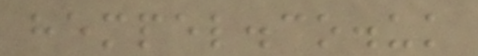hempel.co.uk
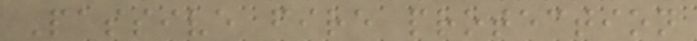Passive fire protection
